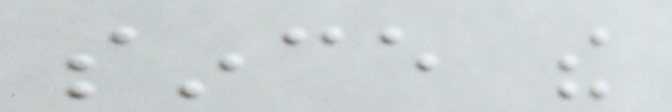since the
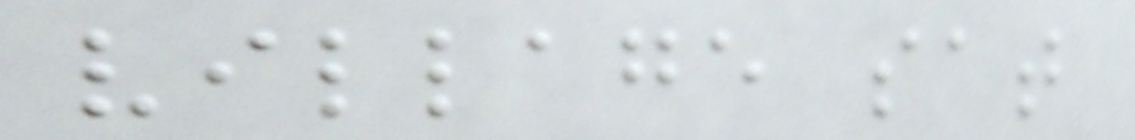village sat
